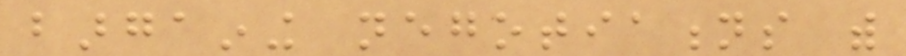bargaining negotiations with
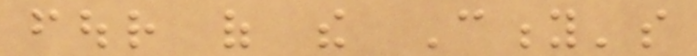four of the City's
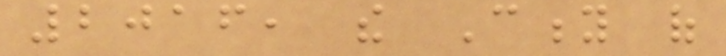2016, the City of
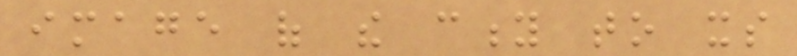image of the city to its
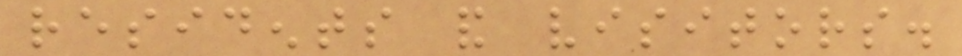residents and visitors.
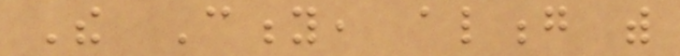The City, along with
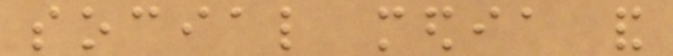social media and
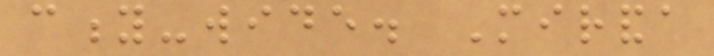city-wide. Miranda
